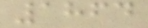1864
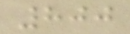800
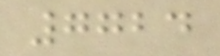7724
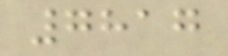7817
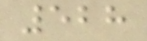528
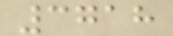3718
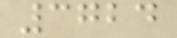3724
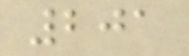201
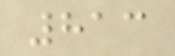813
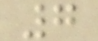7
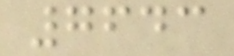7643
